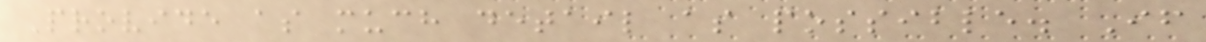Provide as much detail as possible. If
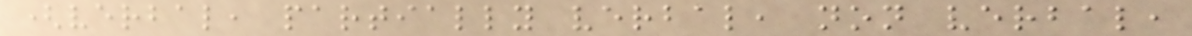(verbal, partially verbal, non verbal,
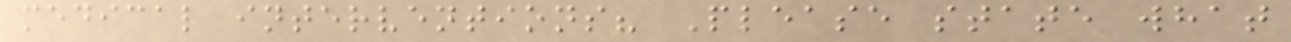medical interventions? Please state what
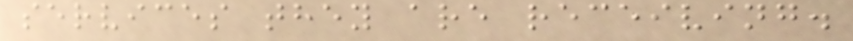services they are receiving.
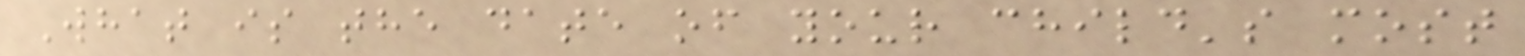What is the date of your child's most
